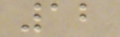12
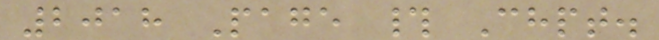2018 Page # Chpt.
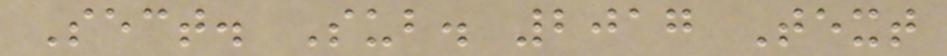Sect. Sub. 2017 Text
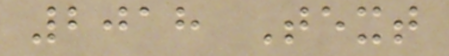2018 Text
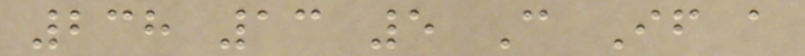238 13 5 C If a
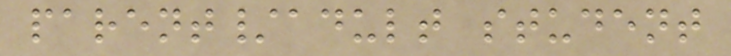parent/adult student
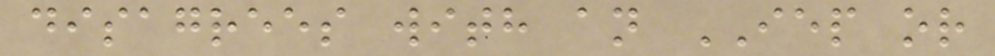disagrees with an IEP or
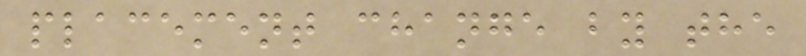placement change by the
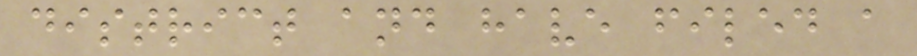district and have filed a
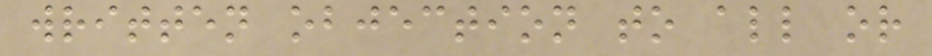written objection to all or
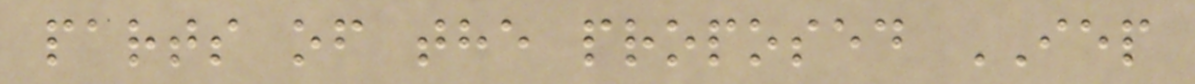parts of the proposed IEP
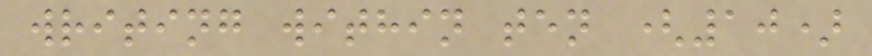writing within ten (10)
